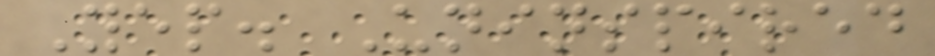Yep. Uninspired
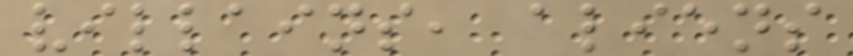villains, aliens
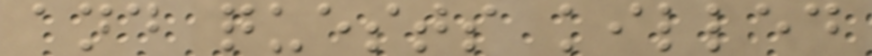and quests killed
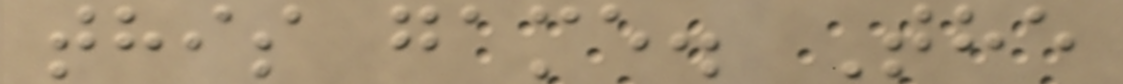this game. The
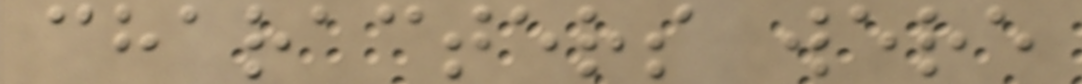characters were
